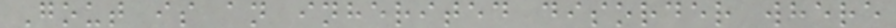Gout is an inherited disorder where
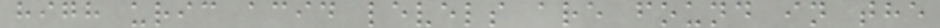high uric acid levels are found in the
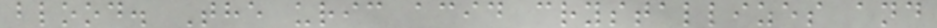blood. The uric acid crystallizes and
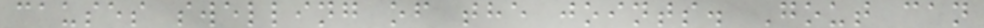causes swelling of the joints. Gout can
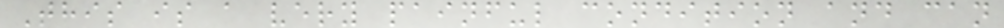This is a very painful condition and can
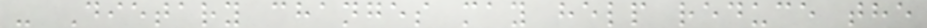- Dietary changes may help reduce the
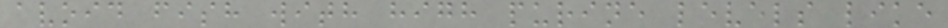avoid fish with high purine levels like
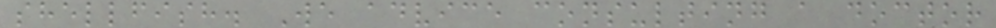shellfish. We advice consulting a doctor
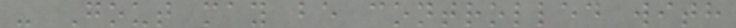- Gout may be controlled with
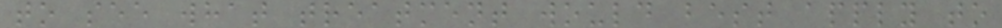to see what treatment would best apply to
